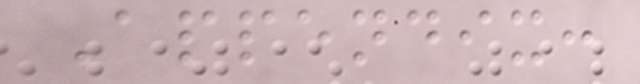Appendix:
